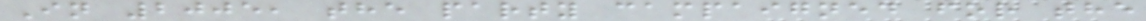In 2005, the party campaigned for the
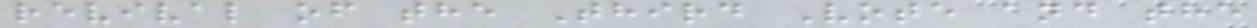revival of the Third Vote and the
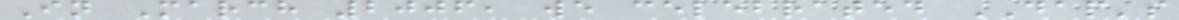In March 2006, we celebrated DAP's
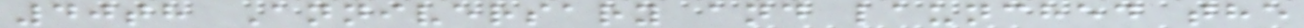40th Anniversary and launched the
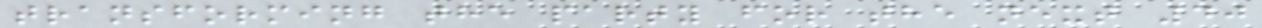transforming the party for the next 40
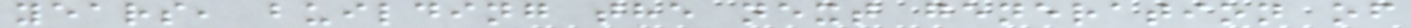years, building the next generation of
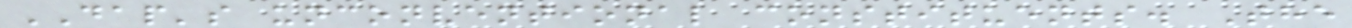DAP's unconventional constituents. The
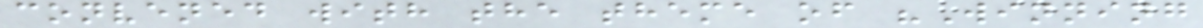convened with the theme of "Winning
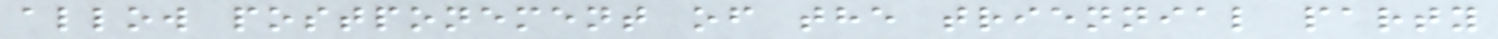allow postponement of the triennial party
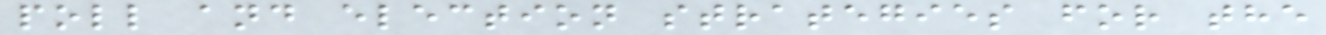poll and election strategies for the
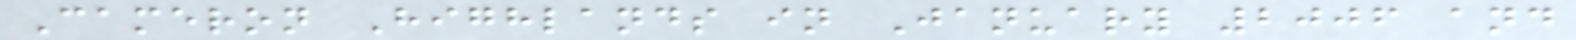Cameron Highlands in January 2006 and
